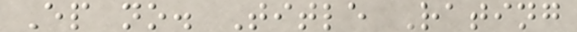Ep no. Title Rating
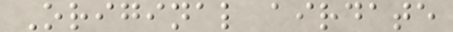Original airdate
